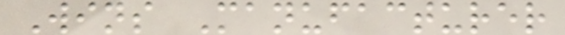Wins Manufacturer
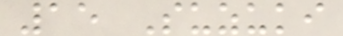15 Suzuki
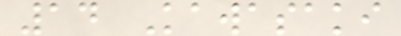14 Kawasaki
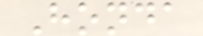Honda
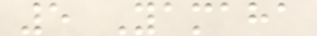5 Yamaha
